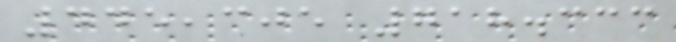445,305 718.333
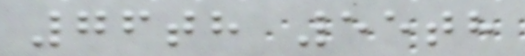76th 55th
